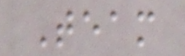Team
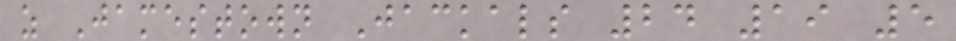z Jamestown Jackals 24 19 5
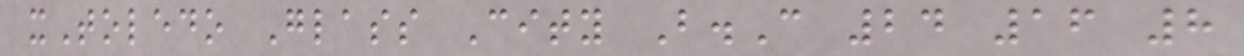xToledo Glass City B.C 24 16 8
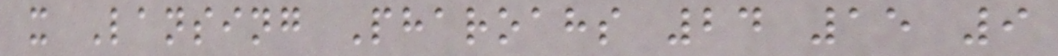x Lansing Pharoahs 24 15 9
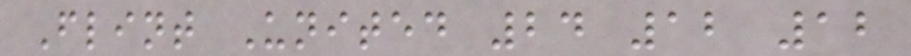Flint United 24 12 12
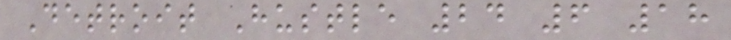Detroit Hustle 24 6 18
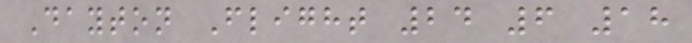Dayton Flight 24 6 18
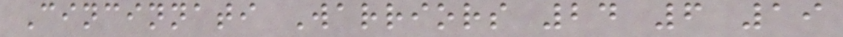Cincinnati Warriors 24 6 19
